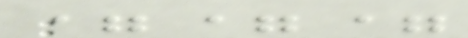===
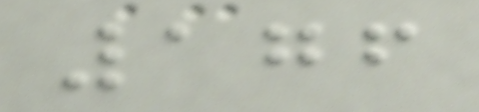176
